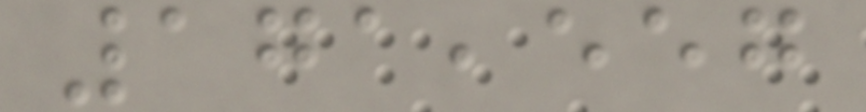171,557
